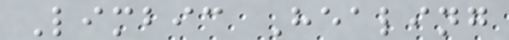Limbic Healing
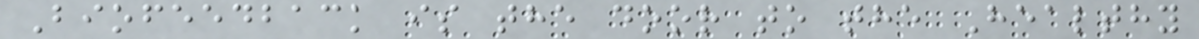Biofeedback is the door to the Healthy
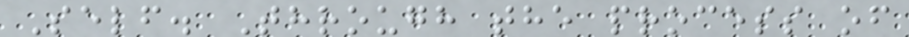Self. Through the process of
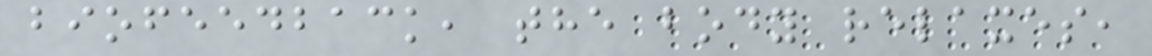biofeedback, the body relaxes,
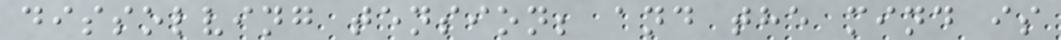dissolving tension; and the mind is
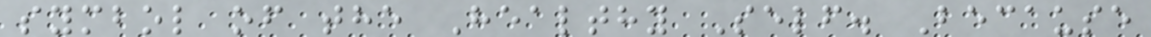symbol of the Healthy Self. Because
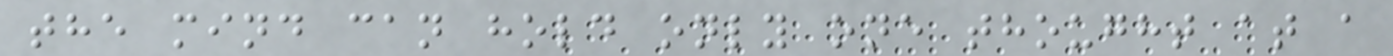the mind can hold only one thought at a
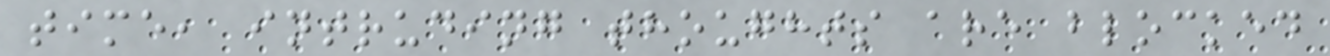time, intruding thoughts are blocked
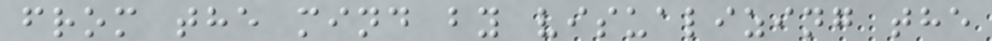from the mind by visualizing the
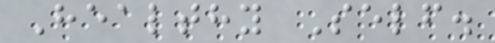Healthy Self.
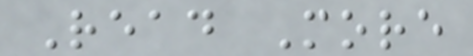Read More
